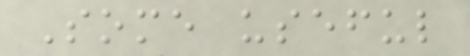Some useful
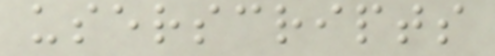userscripts
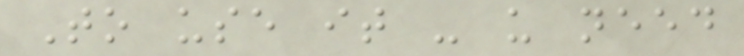To use it - u need
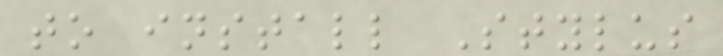to install Stylus
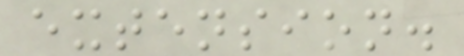extension.
